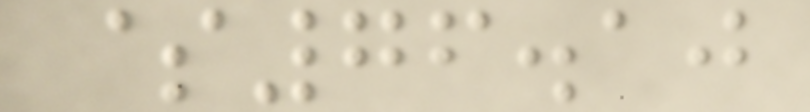$76.10
